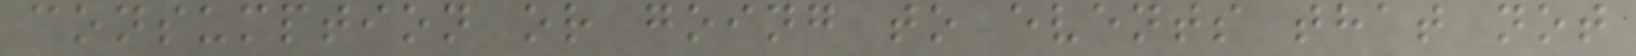consumption or going to events that not
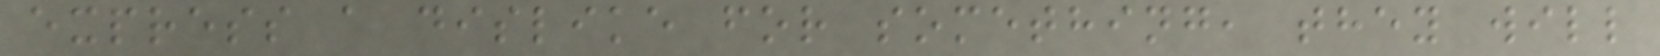express a dislike for something, they will
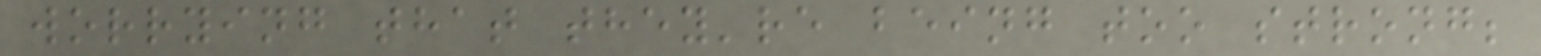worrying that they're being too strong;
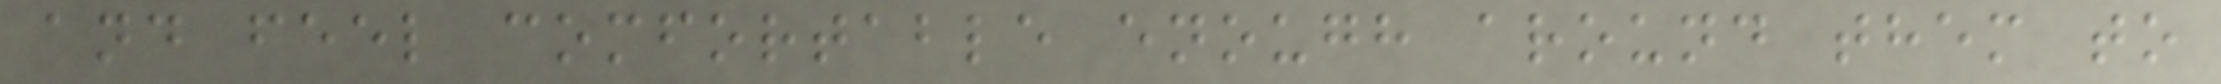and feel comfortable enough around them to
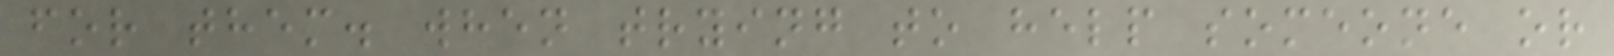for them. when trying to help someone or
